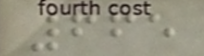665
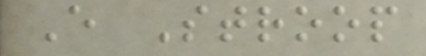E Stroop
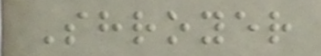Shroyer
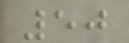50
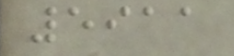5911
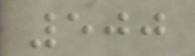500
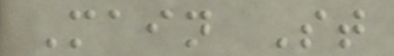Main St
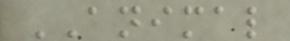ANIMAL
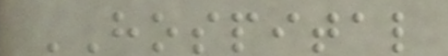HOSPITAL
